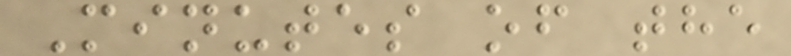Minutes of the
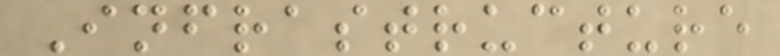Infrastructure
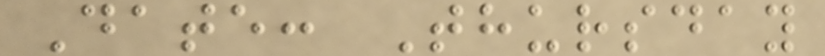Date: Thursday
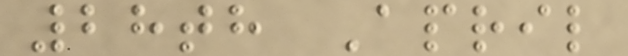28th April
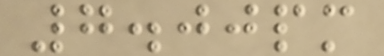7.00pm
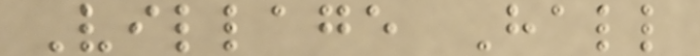Village Hall
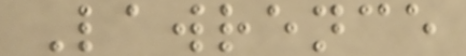Lawrence
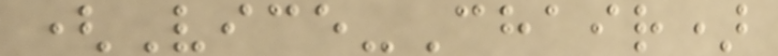(Vice-Chair)
